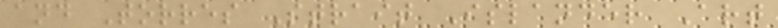and Torres Strait Islander Art
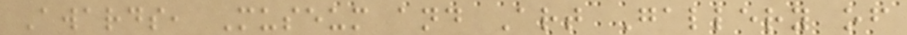Awards, Museum and Art Gallery of
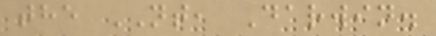the NT, Darwin.
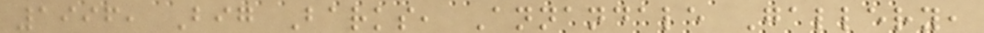1996, Big Barks, Annandale Gallery,
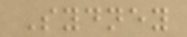Sydney
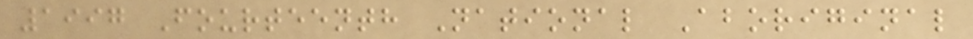1997 Fourteenth National Aboriginal
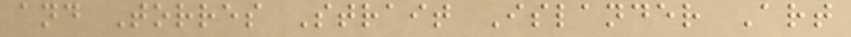and Torres Strait Islander Art
